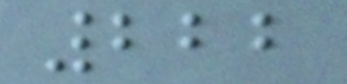222
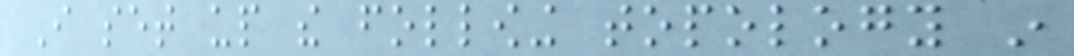I set up the following topology in
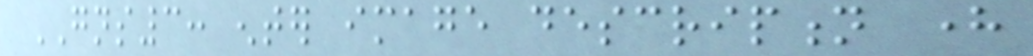GNS3: enter image description here
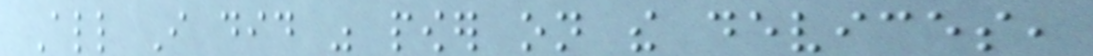All I did was power on the devices,
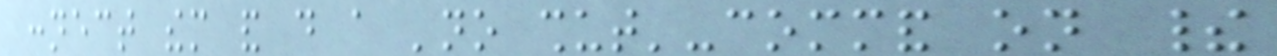connect them and do a 'no shut'-command on their
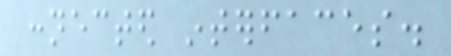connected interfaces.
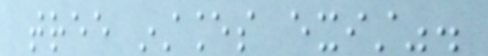tree instances exist".
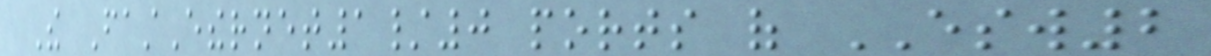The FastEthernet1/0 ports of ESW2
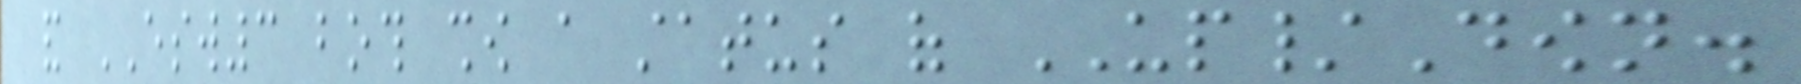and ESW3 both show a status of UP/Down.
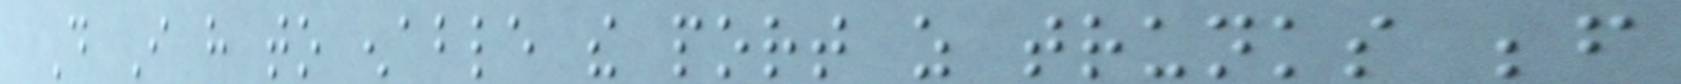Do I have to enable the port as trunks before
